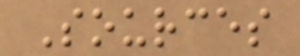Sources
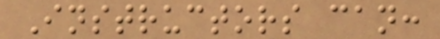Instructors can:
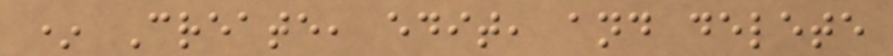* Create, edit, and delete
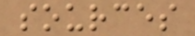sources
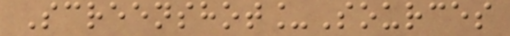Screenshot_Sources
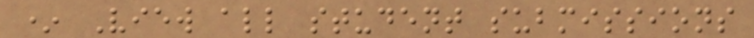* View all student submissions
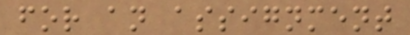for an assignment
